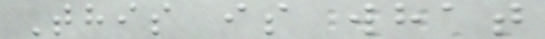This is what
